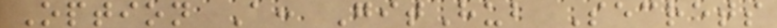Option A: GitHub Secrets
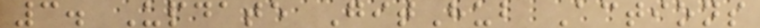3. Update GitHub Actions
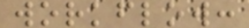workflow:
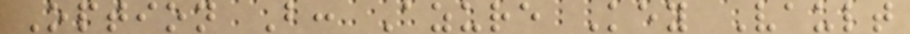Option B: Azure Key Vault
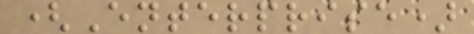(Enterprise)
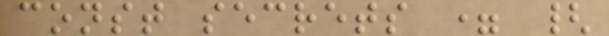const secrets = {
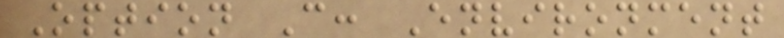Option C: Environment
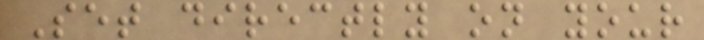Set directly on your
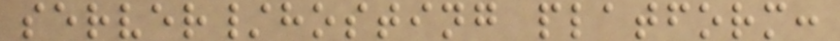server/hosting platform:
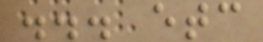... etc
